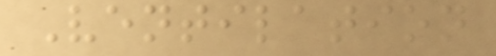Ventilation
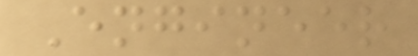Engineer
